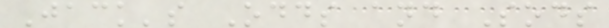Jack's Odds and Sods
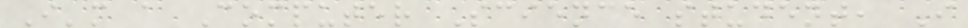I'm a Computer Science student, I
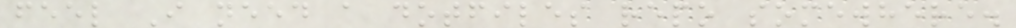feel I need a dotfiles repo somewhere.
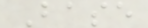Base
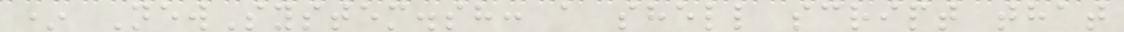* NewSystem.sh: a shell script that
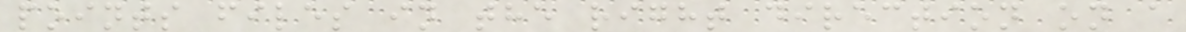points files in the right direction on a
